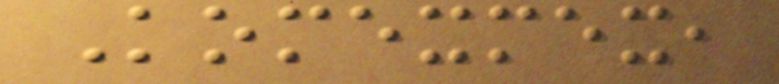Komexmex,
